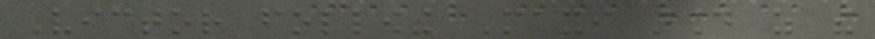Victor following Maxi around as the
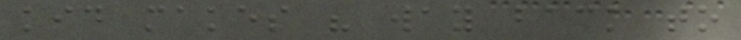kid makes his way back to
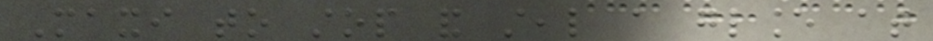Maxi to stop and steal a glance at
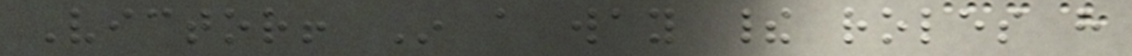Victor! In a way their roles have
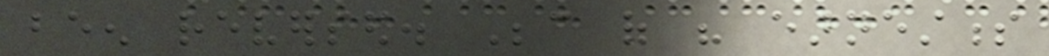been reversed. Because of his earnestness
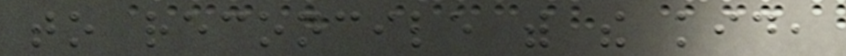to reconcile with the kid,
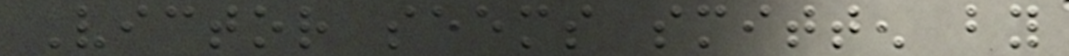Victor seems smitten by
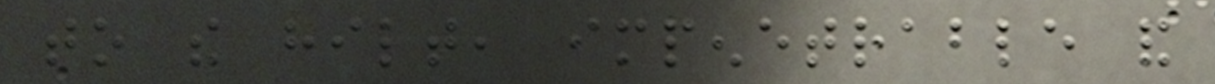to the hilt, impenetrable and
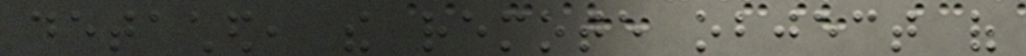detached, the remote object of
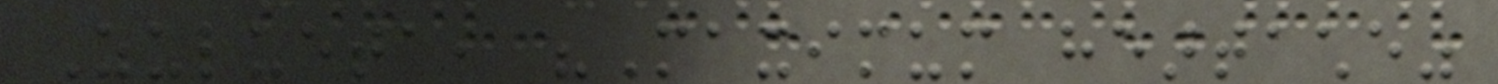Zulueta, "Maximum heartache"
